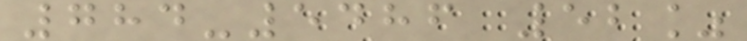784-5486 52%
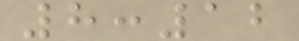8:12
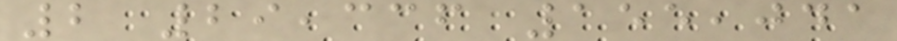2 29,336 155,041
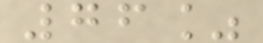76%
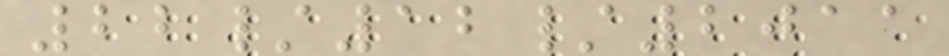22/12/2011
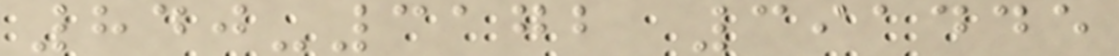840-3172 391445
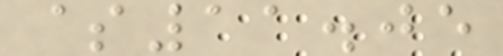$11.05
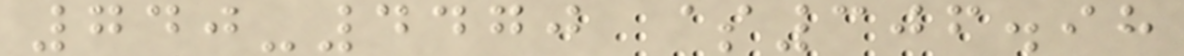740-4470 $306.98
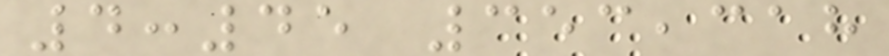4:45 353,318
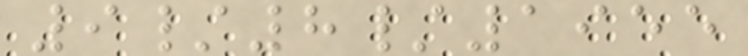9/8/1955
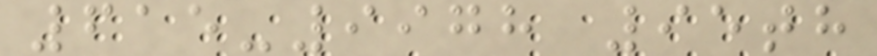615-9978 95th
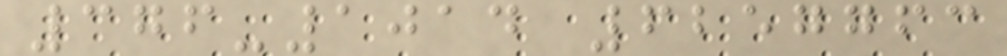376-1014 6257763
